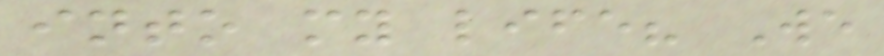into my life? We
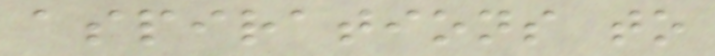aspirations to
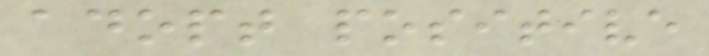adopt positive
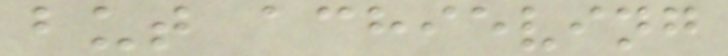but achieving
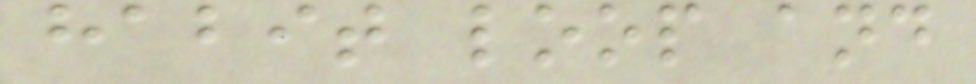habit loop and
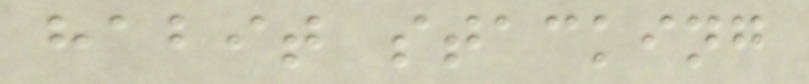habit stacking
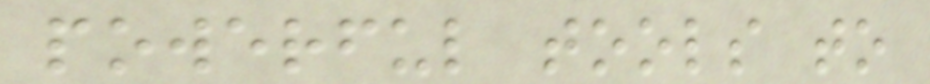powerful tools to
